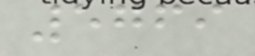5769
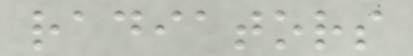radiators
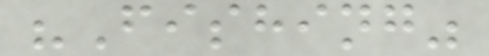"Fishing"
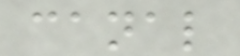canal
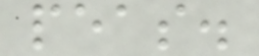peas.
